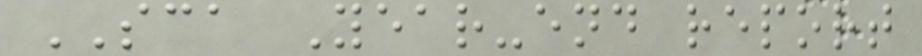SCA Year-end report
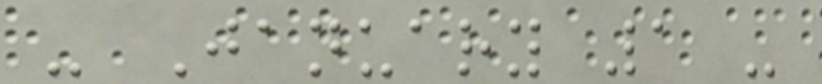- January 1 -
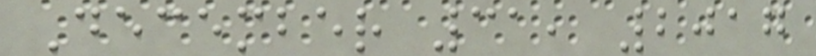December 31, 2017
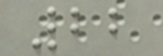22
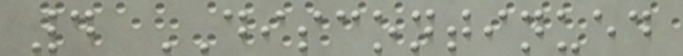4 DISCONTINUED
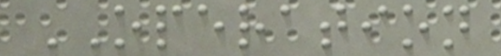OPERATION
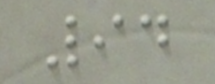94
